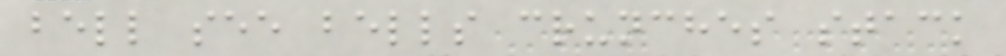bell see bells crunches stack
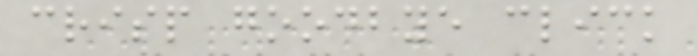crisp goodbye click
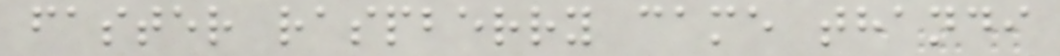faster raspberry came thandi
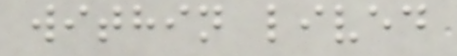within lived
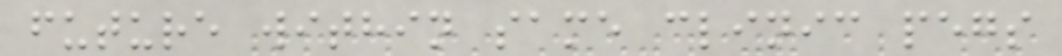future within same clinic pegs
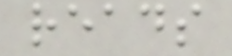reads
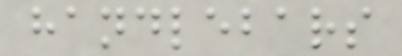handlebars
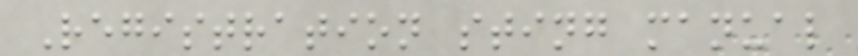Registration sting manual
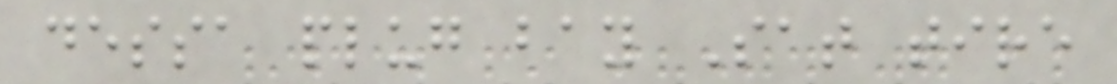dessa plug bay Sat tire
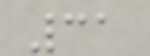31
